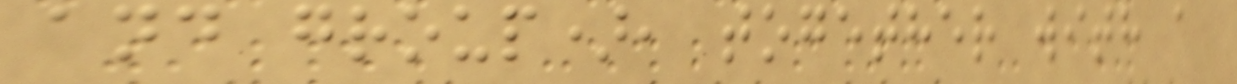and group), together with a
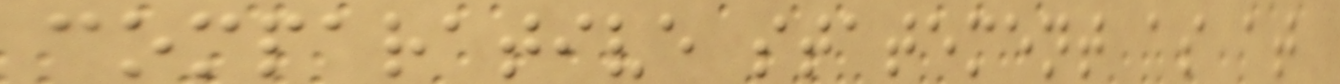comparative statement as at
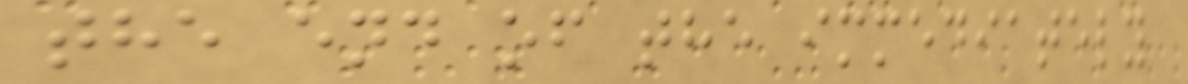the end of the immediately
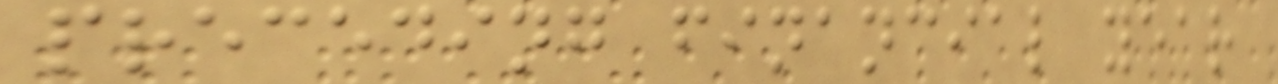preceding financial year
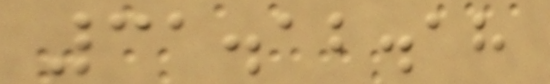31.12.18
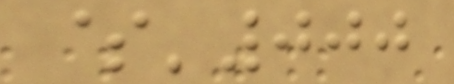$'000
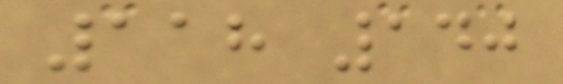118 140
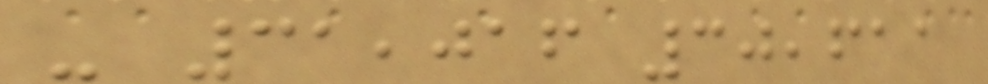- 31,016 30,611
